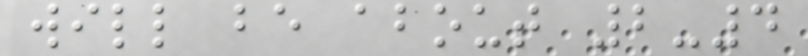will be about 2-4
